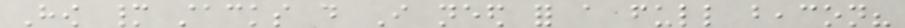How many stacks do I need for a full beacon?
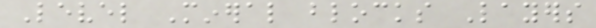Level Mineral blocks Layers
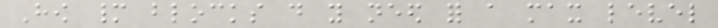How many blocks do you need for a max level
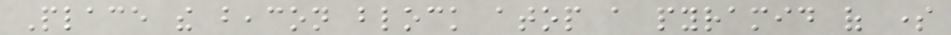Place the beacon block atop a pyramid of some
